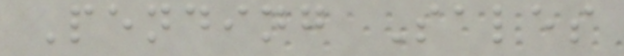Pending Sales
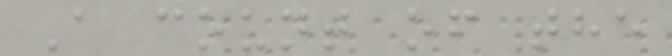A count of the
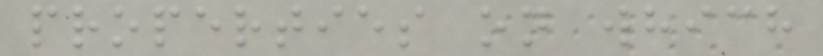properties on which
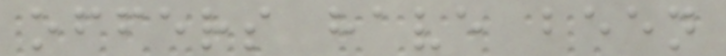offers have been
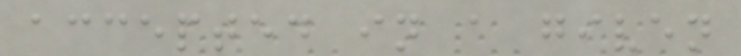accepted in a given
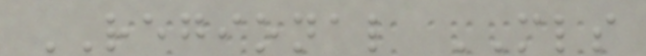REGIONAL MLS
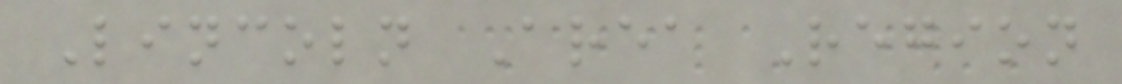Lincoln Area Region
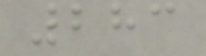283
